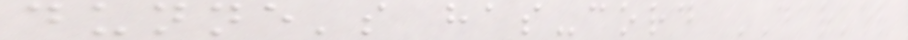dunne's has-cord DARKER
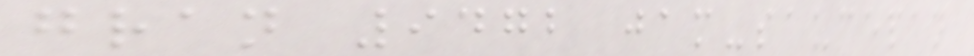gran 9472 jam-saucepan
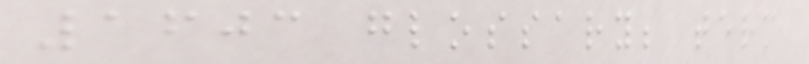1603 glossary; term
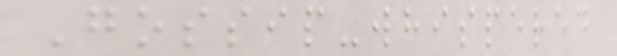Gossip-whispered
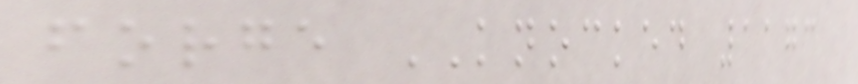forge KNOCKED 1173
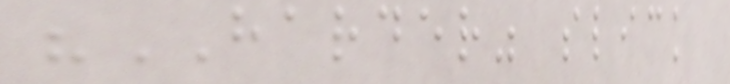"HARDER" slick
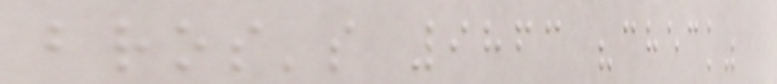bros's 9863 "check"
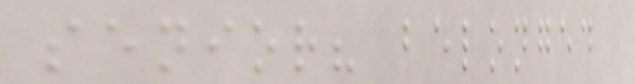senior? belonged
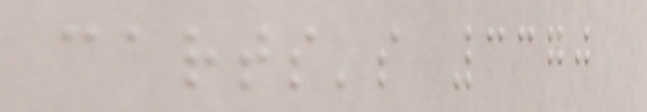carts's 3370
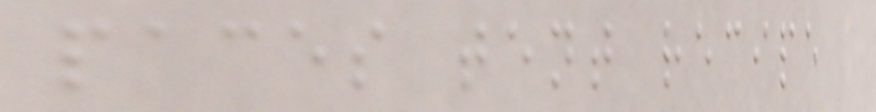paces tent recipe
